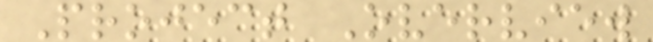Project Overview
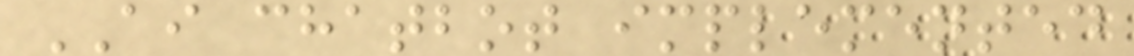AI chatbot implemented
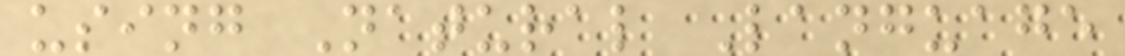using Natural Language
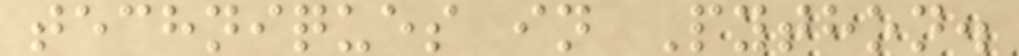techniques in Python.
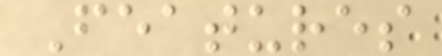Features
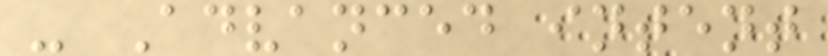- Advanced intent
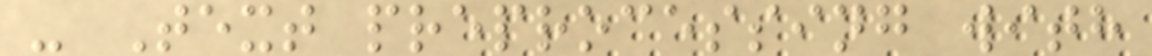- Text preprocessing with
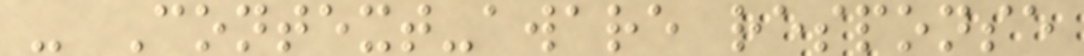- Context-aware response
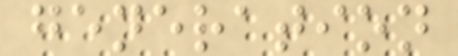generation
